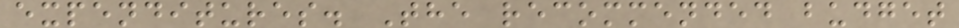expenditures. The recommended budget
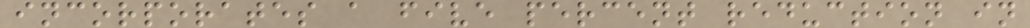incorporates a five percent reduction in
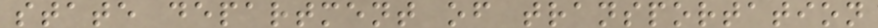state department of transportation
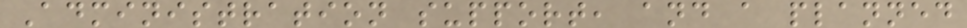Administration support, and a planned
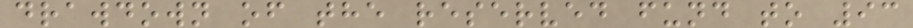drawdown of the reserved fund to 93
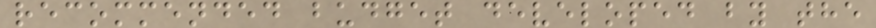recommended budget developed by the
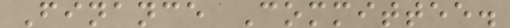Finance Committee.
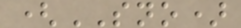(SNO)
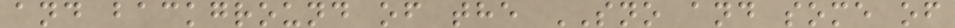and background of the SNO and some of
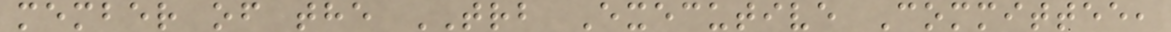member of the TRB Executive Committee,
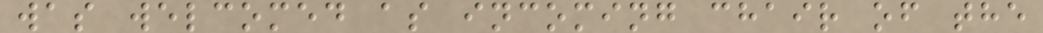was welcomed as incoming chair of the
